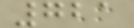721
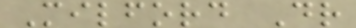Milford Dr
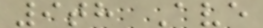9th Ave
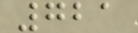721
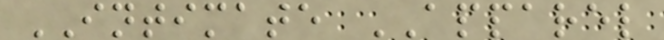INTIMATE APPAREL
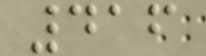416
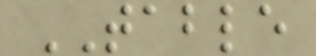TABLE
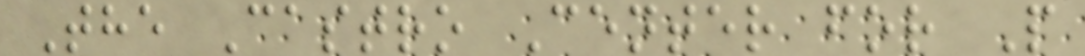The Castro Center for P
